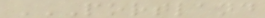PORTLAND
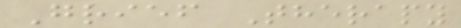Grief Therapy
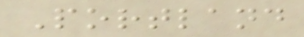Portland
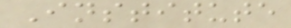Institute
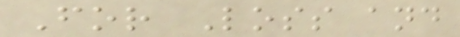For Loss and
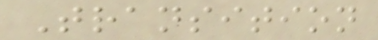Transition
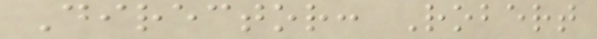Director: Robert
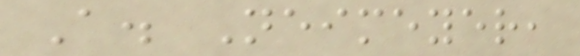A. Neimeyer,
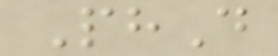PhD
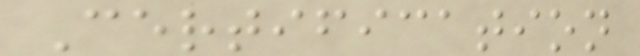Certification
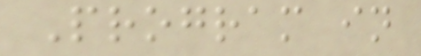Program in
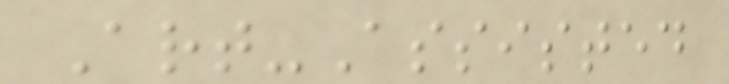Art-Assisted
